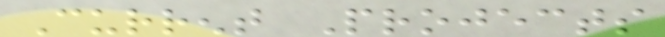Current Projects
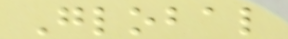Global
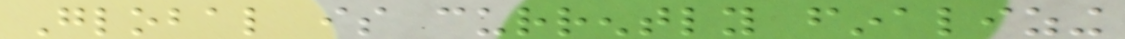Global is currently finalizing
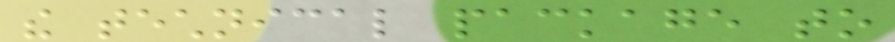the technical package to
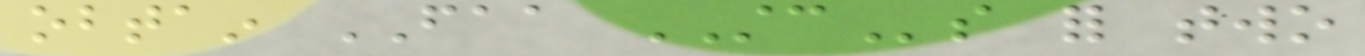obtain FAA STCs for two
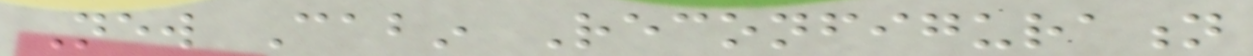New Cabin Reconfiguration
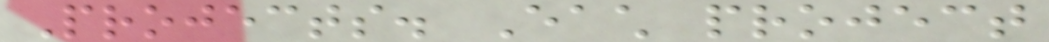Projects. Each project
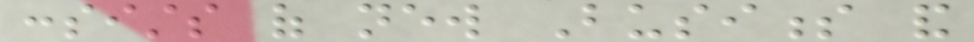consists of new Business and
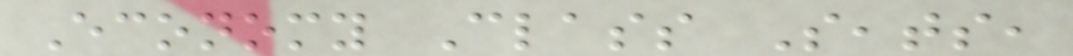Economy Class Seats,
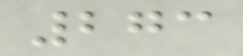273
